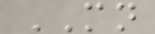MN
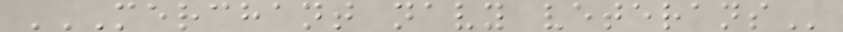MERCHANT NAVY VETERANS
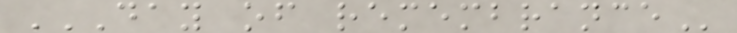DAY OF REMEMBRANCE
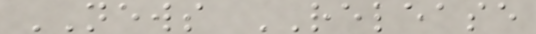NEWS RELEASE
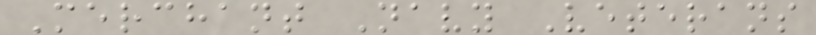Merchant Navy Veterans
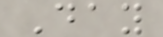Day
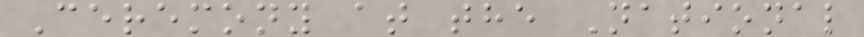Ceremony at the National
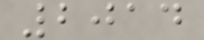2014
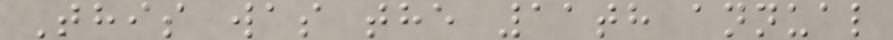This was the 11th annual
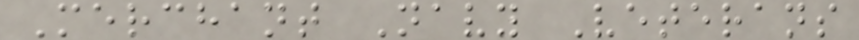Merchant Navy Veterans
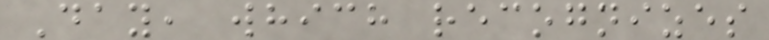Day, which recognizes
